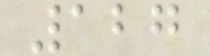127
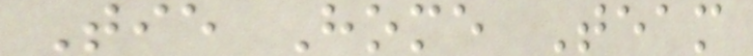Tie Home Team
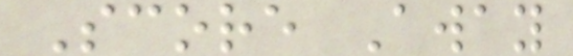Score Away
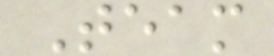Team
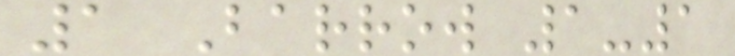1 Barrow 1-1
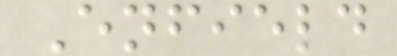Enfield
